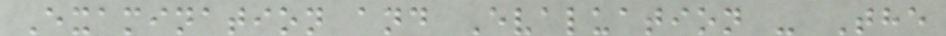Examination and Evaluation - The
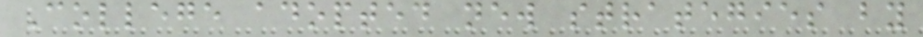College adopted new strategies by
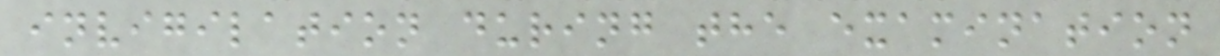invigilation during the examination
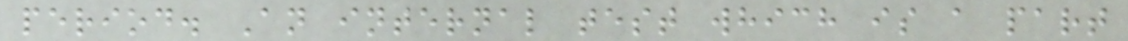period. An internal test which is a part
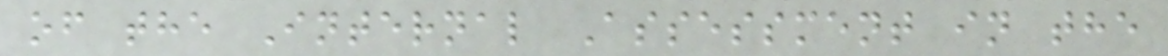of the Internal Assessment in the
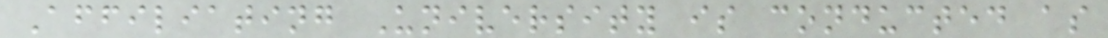Affiliating University is conducted as
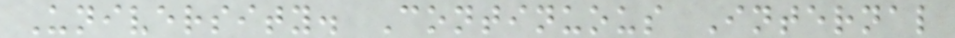University. Continuous Internal
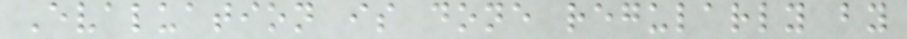Evaluation is done regularly by
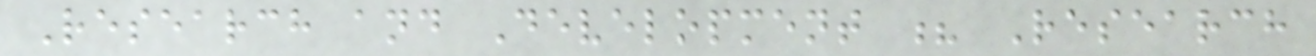Research and Development ? Research
